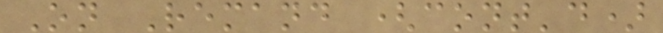On Remand (cont'd)
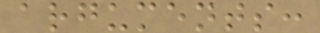arguments:
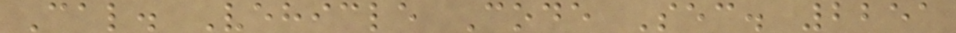Cal. Vehicle Code Sec. 2251
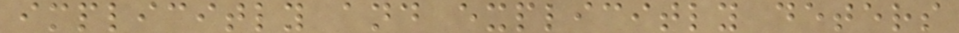implicitly and explicitly deters
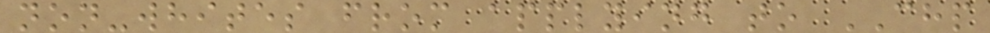non-whites from applying to CHP
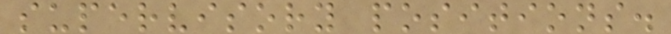supervisory positions.
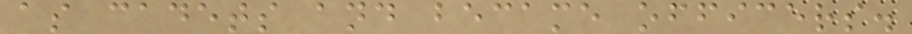as cadets and became officers.
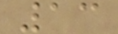13
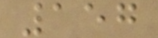157
